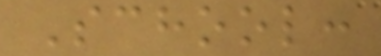School:
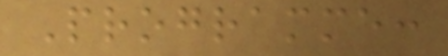Programme:
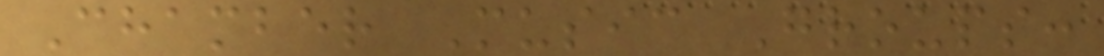Chamber Music Groups:
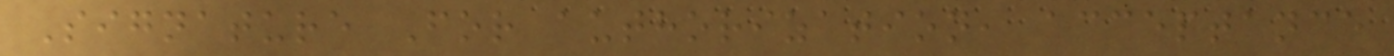Signature For authorization, acceptance
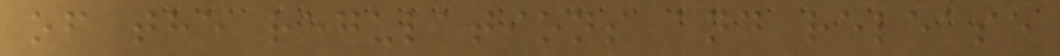of the regulations and release
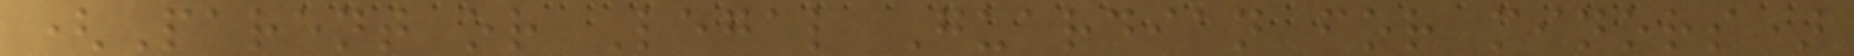(Parent or Legal Guardian for minors)
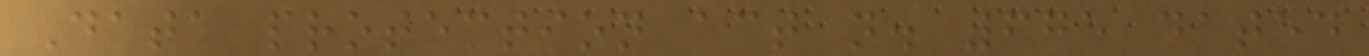Data protection act n. 675 dated
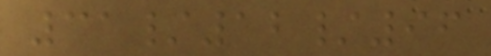31/12/96
